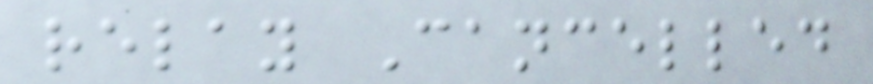relay Cancelled
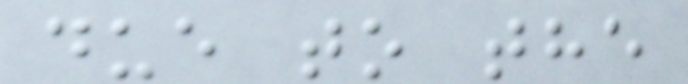due to the
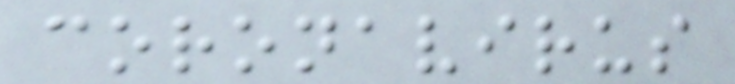coronavirus
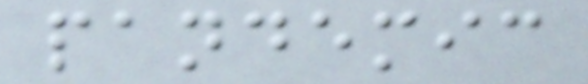pandemic
